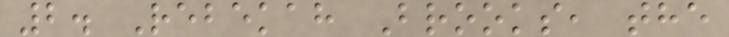2. Rebekah Brooks, the
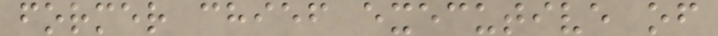former chief executive of
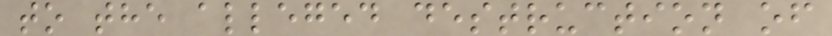to the alleged destruction of
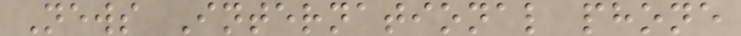News International phone
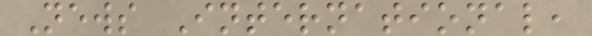News International,
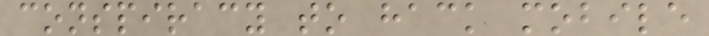conspiracy to hack mobile
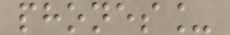phones_
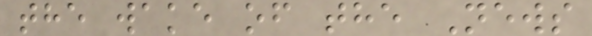the wake of the News
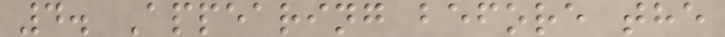4. Appearing before the
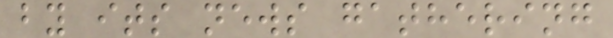by its news gathering
